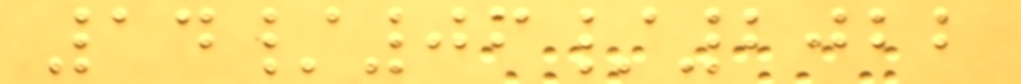14/06/2022
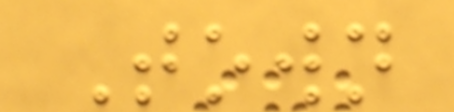Town
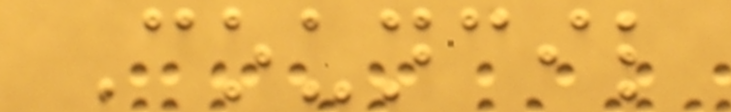Council
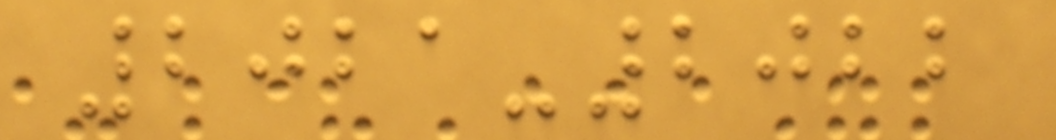2021-2022
